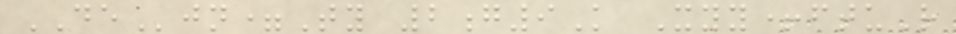DEjn=Ty 2g9K Xyy+ftuR
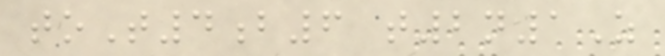toT4b6 t2n1Z
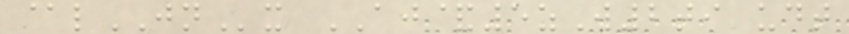@lJNx AJ&5zW2ti udt
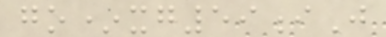go*xg59iJ
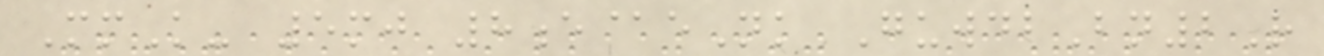MmK- 5mj 8e@eNk GuwdbBn2R
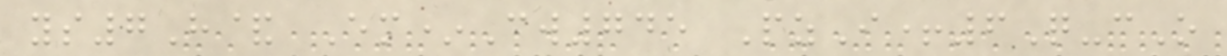ys7H& Em*Cw745 PzI+6Q-cO
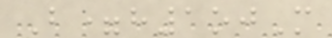B=h1ojM
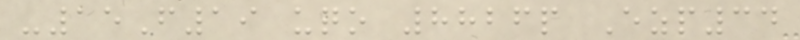-15F19 uqo 8826p Ezp34
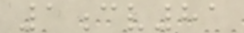1cv81
